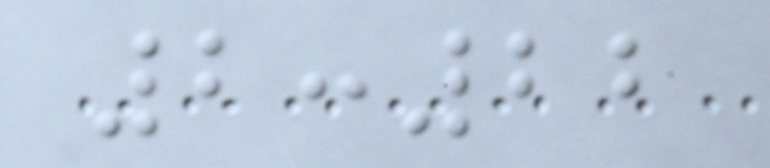2:22
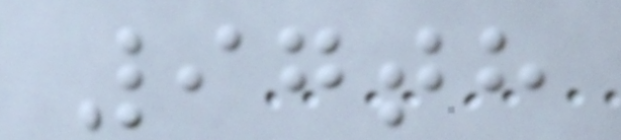97th
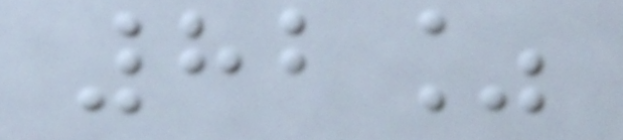82%
